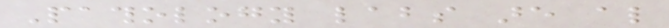Pathology labs are also
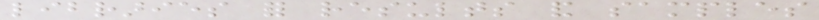libraries for results and samples
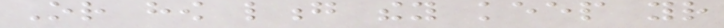Or how long they keep your
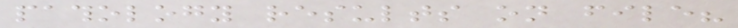pathology results on file?
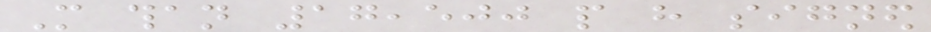More than 17,500 people have signed
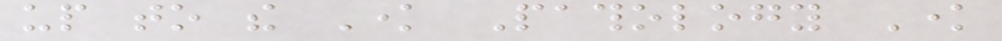up to the Know Pathology Know
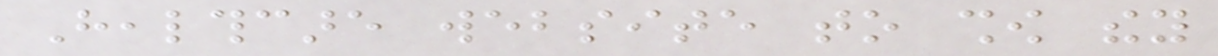Healthcare website to show they
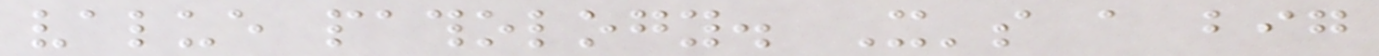value pathology. It's a big
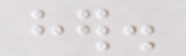her.
